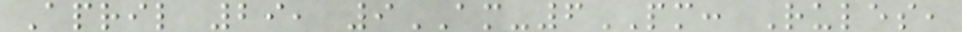April 29, 9AM-6PM: Rules,
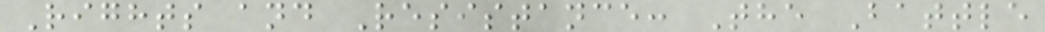Rights and Resistance: The Battle
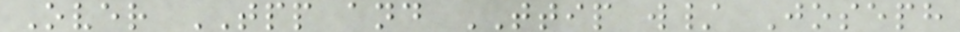Over TPP and TTIP w/ Joseph
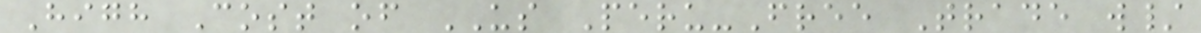High Cost of US Peru-Free Trade w/
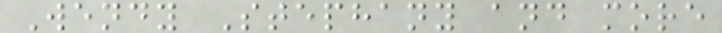Wendy Stephany and more
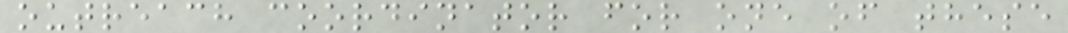outreach coordinator for one of these
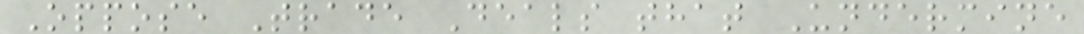Oppose Trade Deals that Undermine
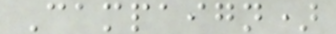Campaign)
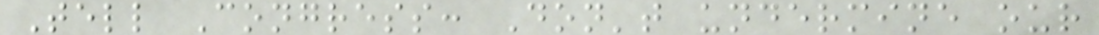Tell Congress: Don't undermine our
